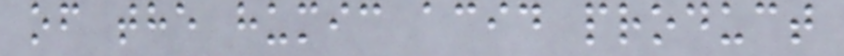of the humic acid product
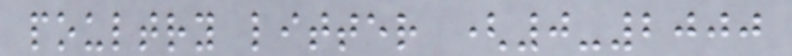poultry litter (0-2000
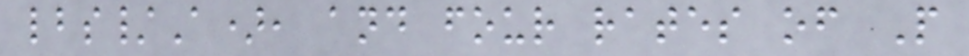lbs/A), and four rates of P
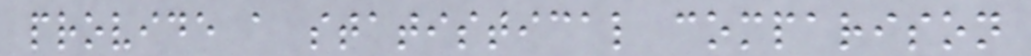provide a statistical comparison
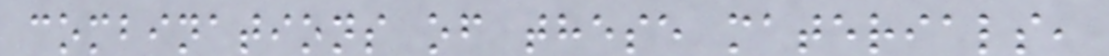combinations of these materials,
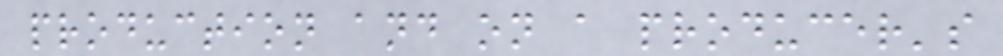production and on a producer's
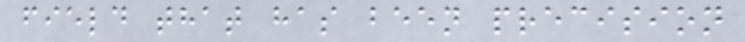field that has been precision
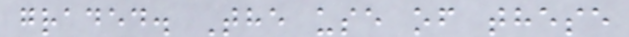graded. The use of these
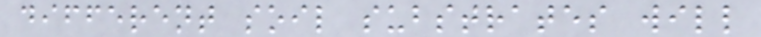different soil substrates will
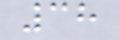38
